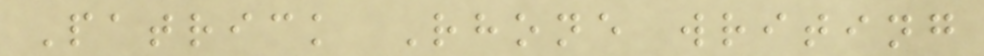Patrick Rhone writing
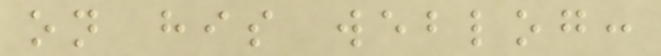on his weblog:
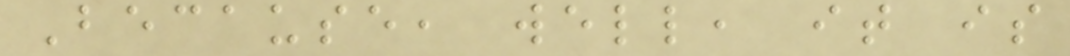Because, well, it is
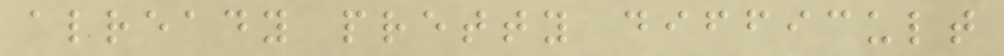already pretty difficult
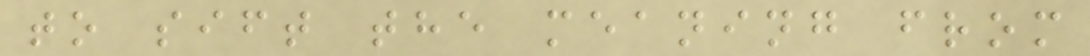to sift the meaning from
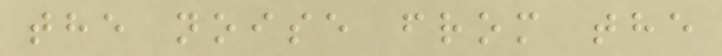the noise from the
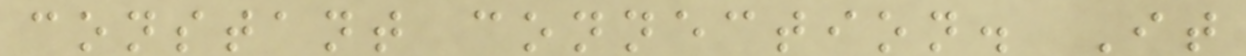constant connection. It
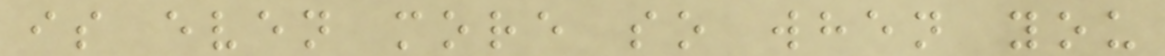is even more so when you
